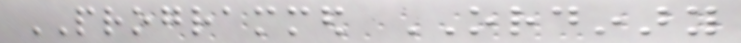PROGRAMMED ORDINARY
